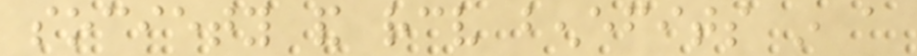society and receive benefits in a
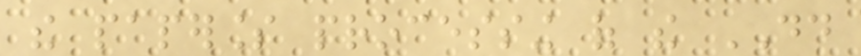the paperless processing of the DD
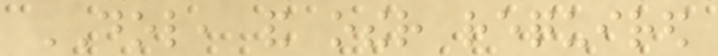DOL, and other required
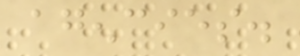agencies.
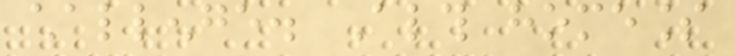challenge. Although homeless
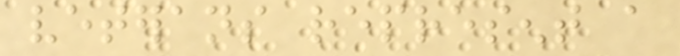veterans represent a
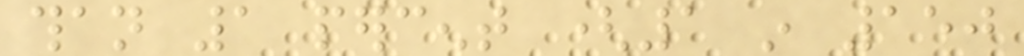than 1 percent (1 in 150
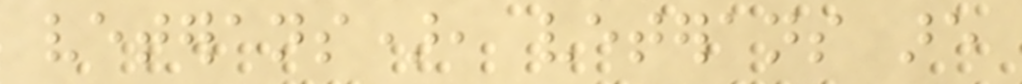veterans), veterans are
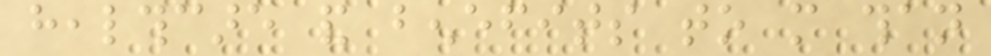healthcare and benefits to more than
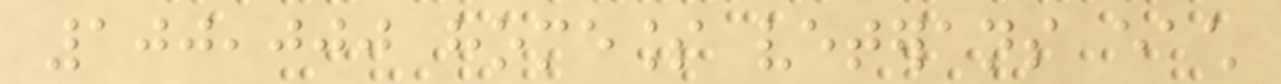100,000 homeless veterans each
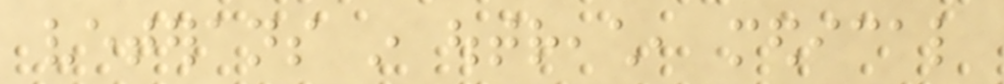veterans in outreach, medical
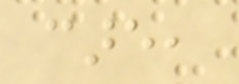care,
